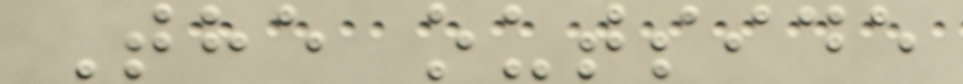The outside
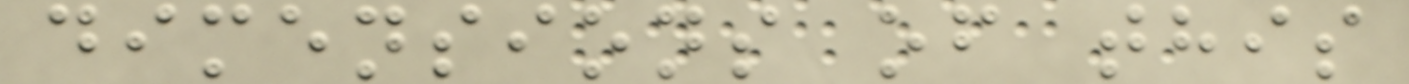dimensions of this
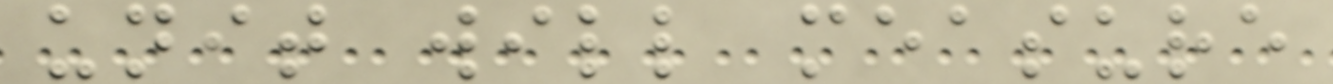unit will measure
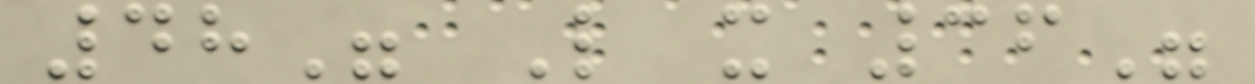48" L x 36"
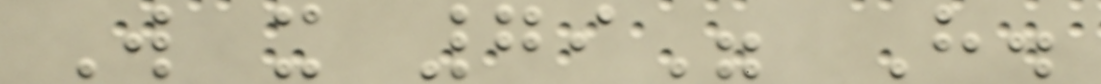W x 79" H.
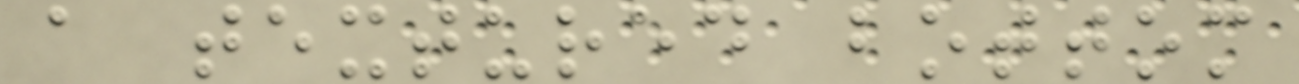a textured bottom
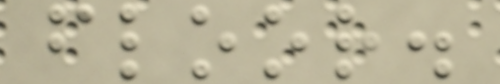floor.
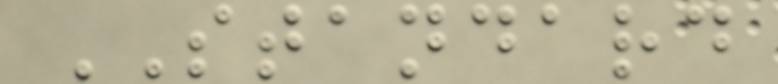STANDARD
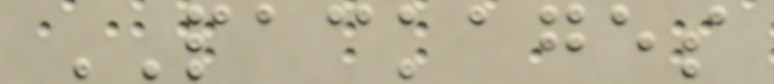PACKAGES
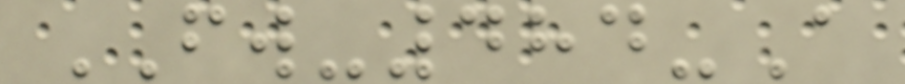FW-484-A
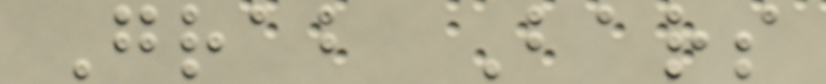Grab Bars
